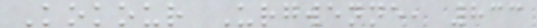Kokour Urgwenne, 833
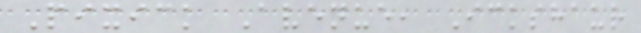Pixick Avenue, Ickshaur
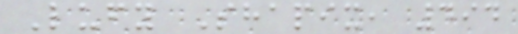Lufy Shapix, 494
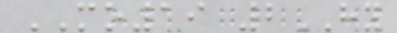MO19 2HY
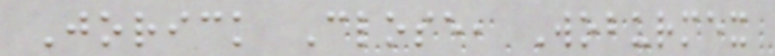Jorick Close, Woburmex
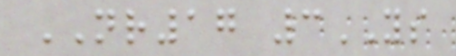NR17 3YS
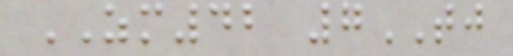ZM42 7TJ
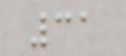31
